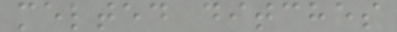melted ditches
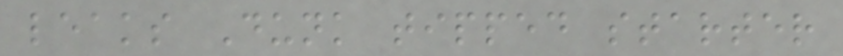leaks Dunk tipped starter
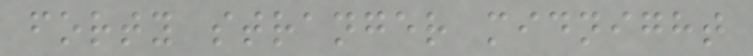forty stranger midnight
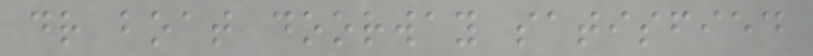dr boat doorway satisfied
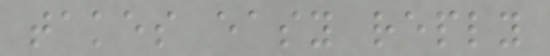takes easy reply
